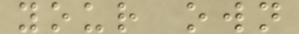your own
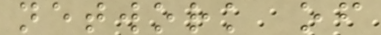network of
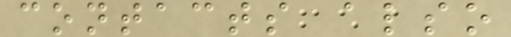contacts also
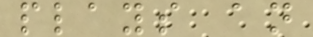plays an
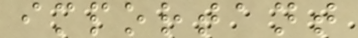important
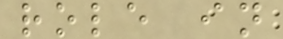role in
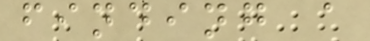finding a
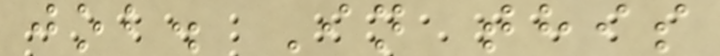job. In this
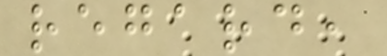regard,
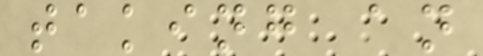taking an
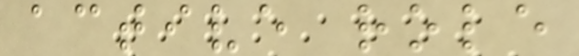active role
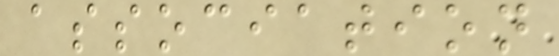association
